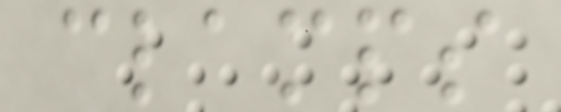clamps
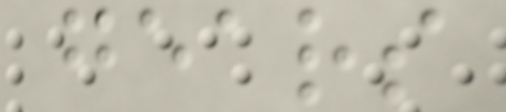gears
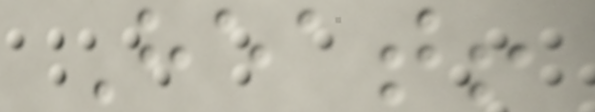Heat!
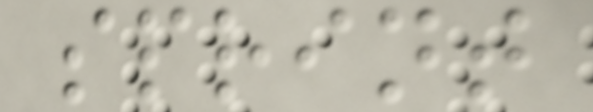sprint
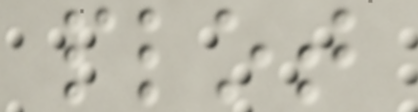plot
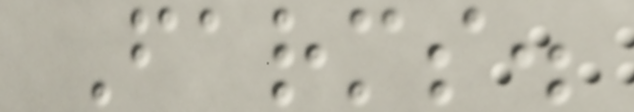Farms.
